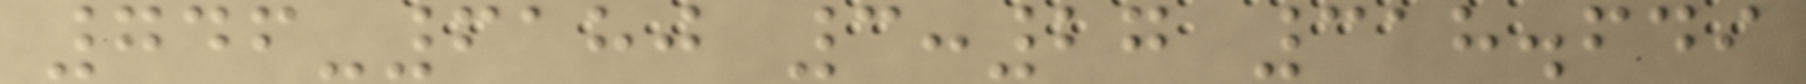746-6180 3:27 318.649
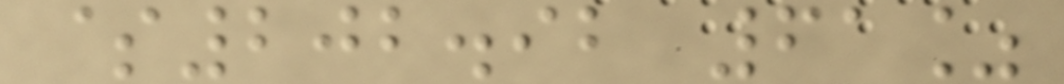$202.92 61%
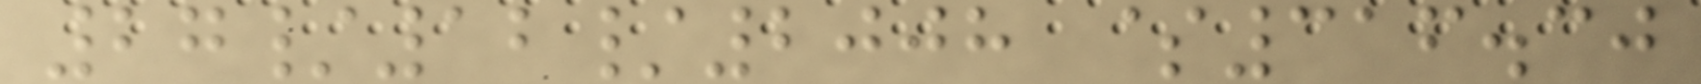27/12/2008 $316.30
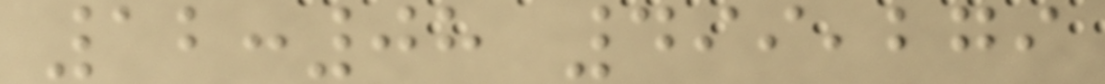12:08 499,279
